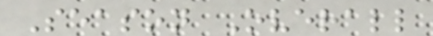Season Overall
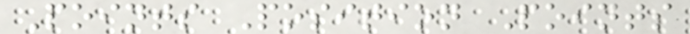Points Position Points
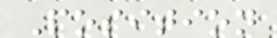Position
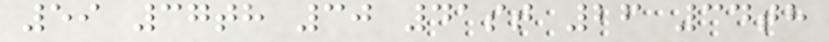59 37th 30 41st 26 34th
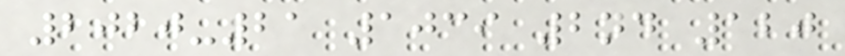2020-21 1039 2nd 120
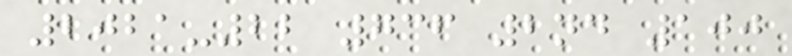2021-22 736 2nd 100
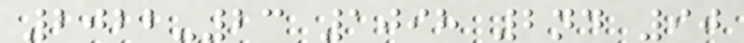2022-23 1098 2nd 90
